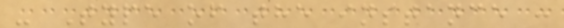- Type of the instance :
